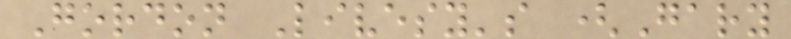Gordon Livesy's (Gary
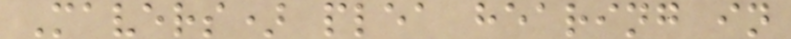Mavers) plea hearing in
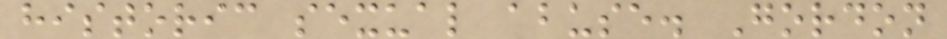historic sexual abuse. Gordon
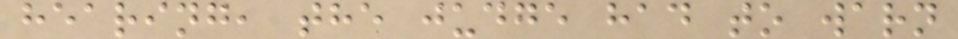hearing, the judge had to warn
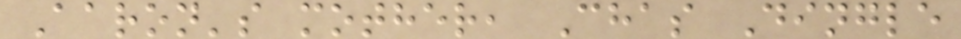Aaron's mother, Chas Dingle
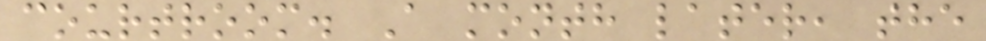courtroom. A month later, the
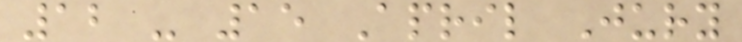12 - 15 April Jury
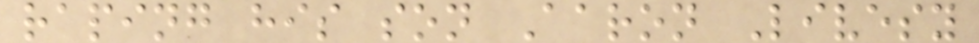raping his son Aaron Livesy
